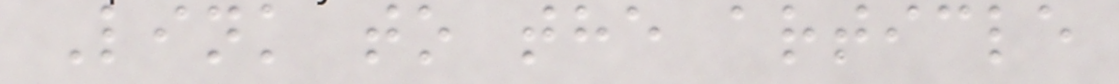Link to the article
